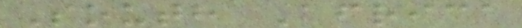South Africa
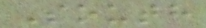South
